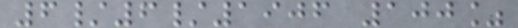6/6/1906 100%
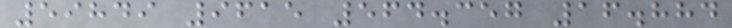59849 9615 564.357 16.884
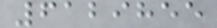6129855
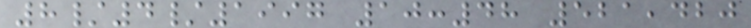8/4/1997 10:48 521,420
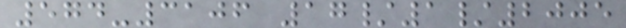574-3106 17/1/2005
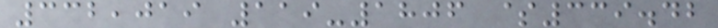332,019 119-1806 $339.42
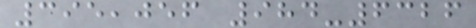395,056 984-6326
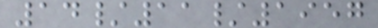14/11/1957
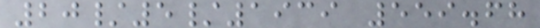20/5/1939 559.68
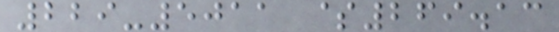229-5011 $269.13
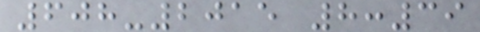608-2015 8:39
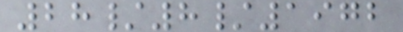28/8/1972
